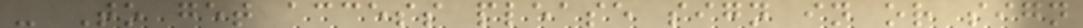- To get access please sign in or sign
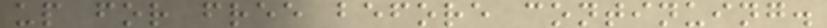up for free before continuing.
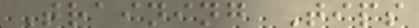Training Tips
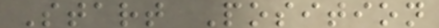Start Position
